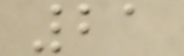21
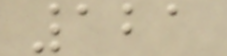121
